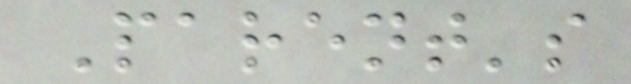Parent's
